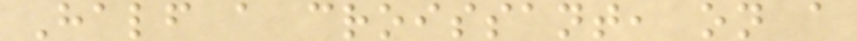Half a croissant, on a
